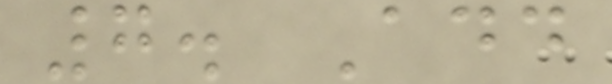7. Add
